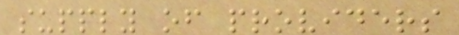supply of providers
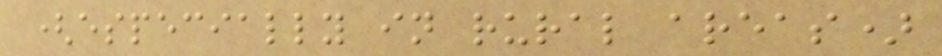(especially in rural areas)
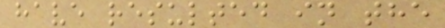have resulted in the
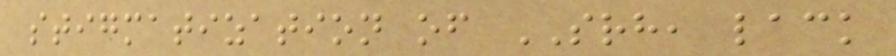stigmatization of SRH, lack
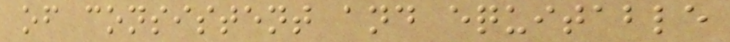of consistent and equitable
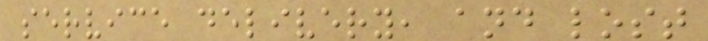service delivery, and lost
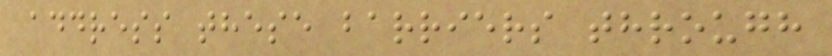address these barriers through
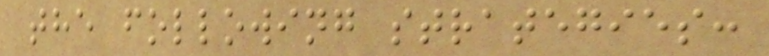the following strategies:
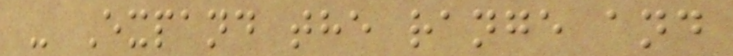- Expand the range and
